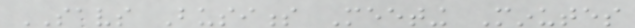SAVS Business Meeting Minutes
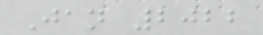Jan 2022
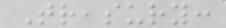Treasury:
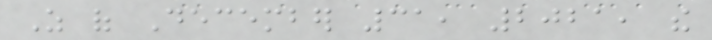As of December 31, 2021, the
